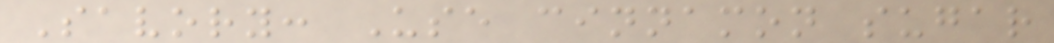Savory: Use cinnamon sugar
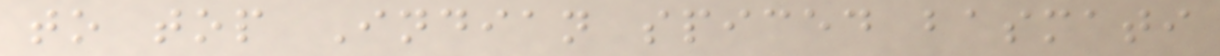to top Indian spiced basmati
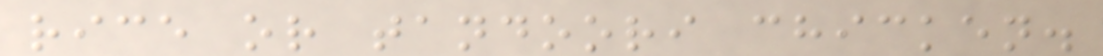rice or tandoori chicken.
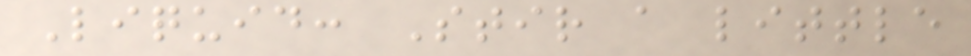Liquid: Stir a little
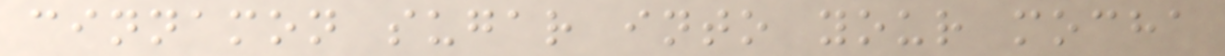cinnamon sugar into your mocha
